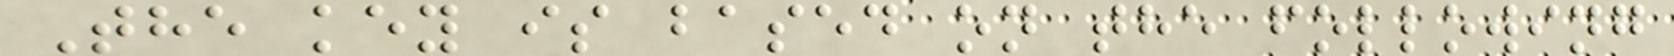The key is based on the following
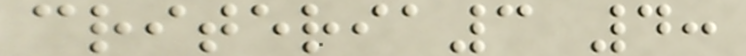criteria3 4:
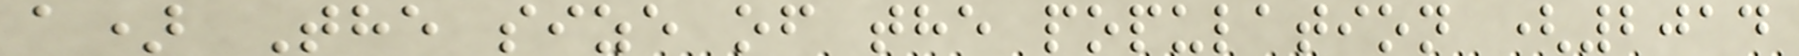a) The size of the population (2014
